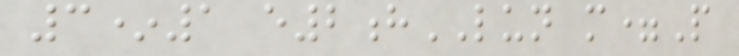3*1 e2hLUN m=P
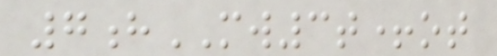7hMW3t+ot
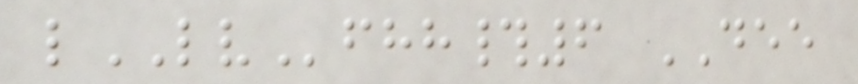lLVfhh#6 DEE
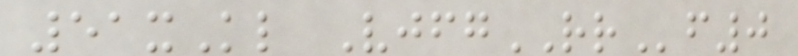51xKl VjfgRRf0
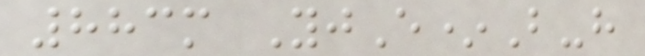883m YjE*B-h
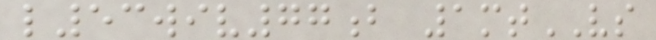l53wiv77b 1mtVS
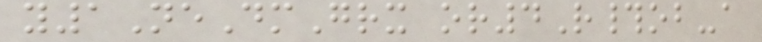y1NeDmGrx or4R#ob-a
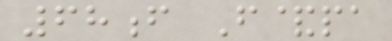68f F&pa
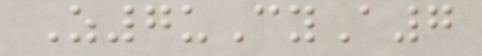Z7uCyA7
